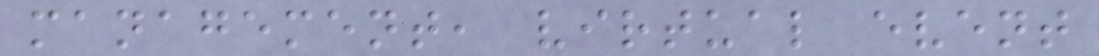management, virtual event
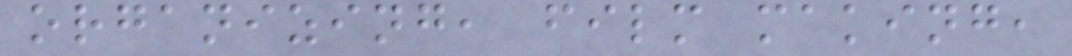organizing, film making,
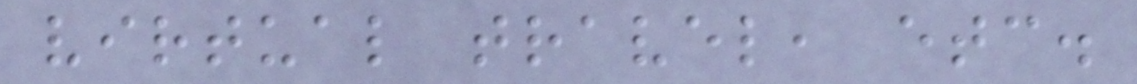virtual travel, etc.
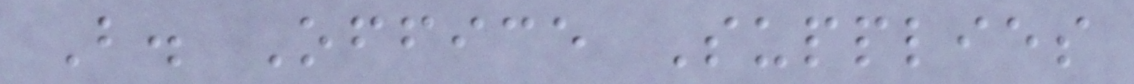B. Office Supplies
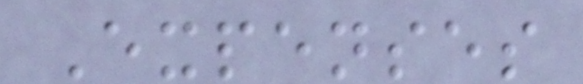Expenses
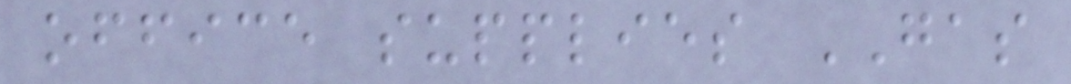office supplies GAS
